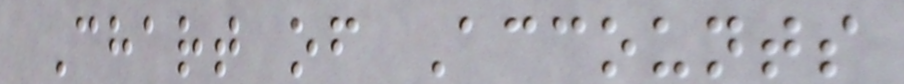Chart of Accounts
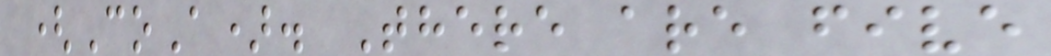(CoA). There are five
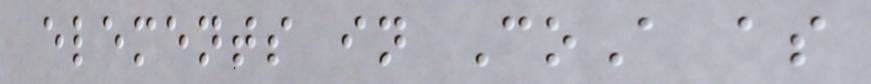elements in CoA as
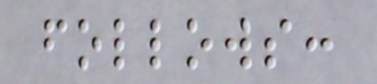follows:
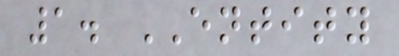1. ENTITY
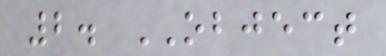2. OBJECT
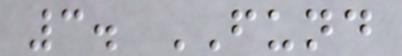3. FUND
